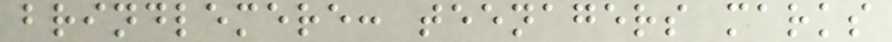brindlemere: teenagers marks
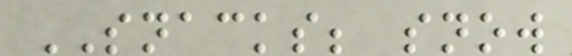SNACKS; snow
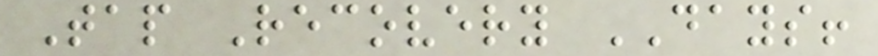Tap Recovery DAYS!
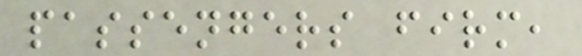passengers firm,
